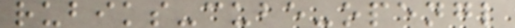rubiks-cube-opengl
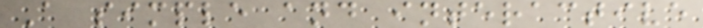A simple and interactive
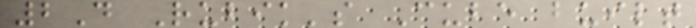2D Rubik's Cube built
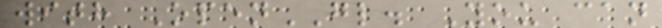with OpenGL. You can
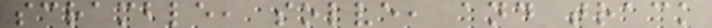scramble, solve, and track
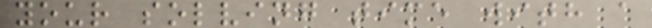your solving time with a
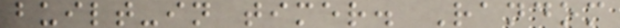built-in timer. Random
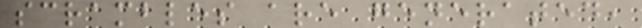scrambles are generated,
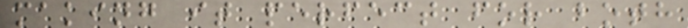making it perfect for both
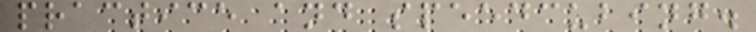practice and speedcubing.
